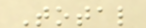Total
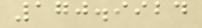170.9924
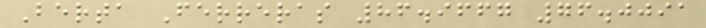Berta Ferreras 86.9667 76.0091
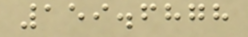159.6878
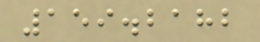159.2182
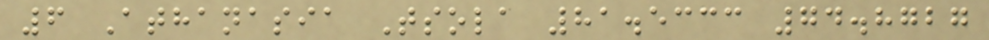6 Athanasia Tsola 81.5333 74.8727
